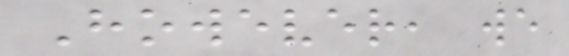However, we
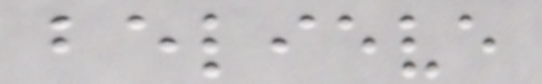believe
